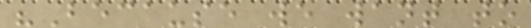"Because we want to
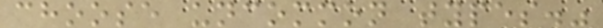choose uncommon types."
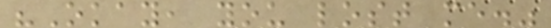"Okay, you lost me."
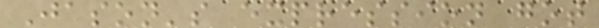Jason's expression got
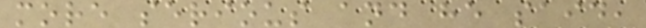more serious and he said,
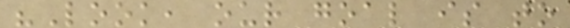"Look, our goal is to
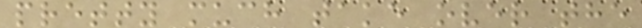pretty much take over the
